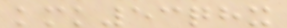kmk53qhx
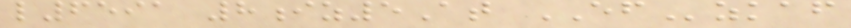l6591 8iz5At EFzkaf
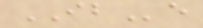IBe
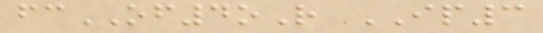fcOF4oR IP3
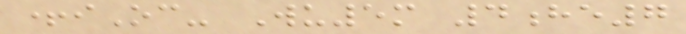+iOc- Wu5m 4he7
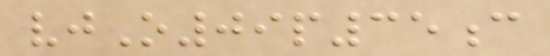vjO09p35c
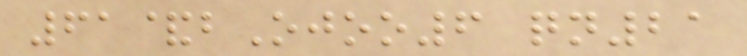61&bOjoo6 qn21
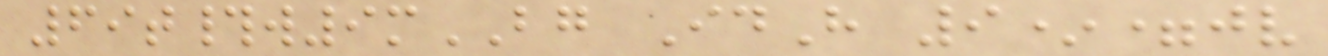69t#w9mBG IdH 9*=jv
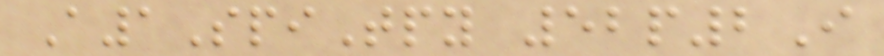A1SpiTpy 52p2I
